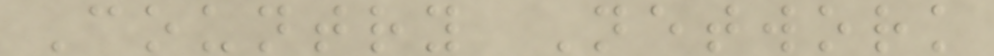Country Network
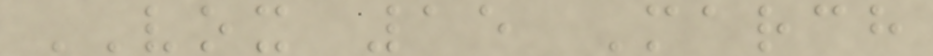VOX 15 March
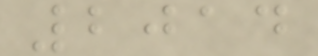2014
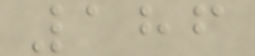186
